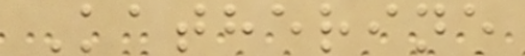Katherine
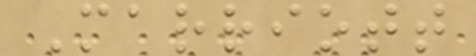Marriott
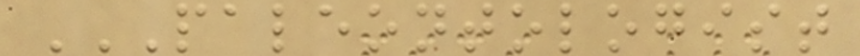PALEONTOLOGIST
